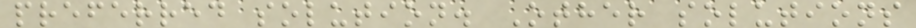preferred solution. Other solutions
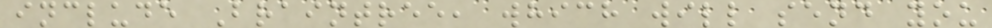include Braintree, which will send you
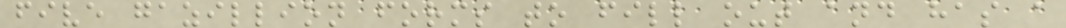five gazillion forms to fill out and has a
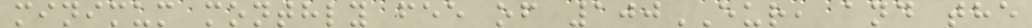minimum monthly fee of 100EUR, and the
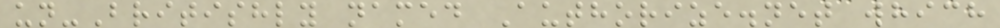un-Britishly named Authorize.net which
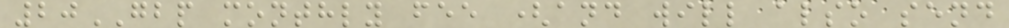20GBP monthly fee (and will also send
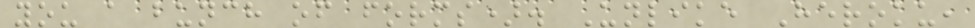you a bunch of forms). Unlike Heroku,
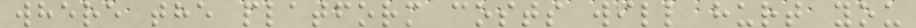where the platform costs will hurt you
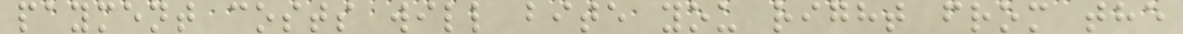payment costs will bite you right from the
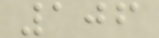106
